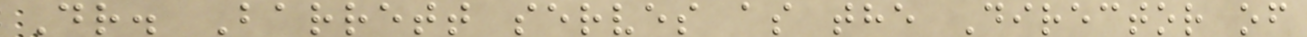Dr. Barrett serves as the Director of
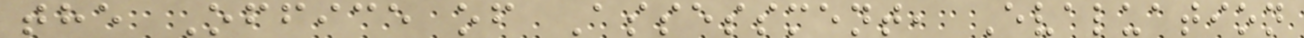the Office of Assessment, Evaluation
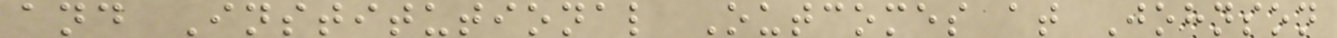and Institutional Outcomes at Johnson
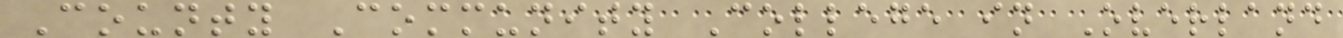County Community College in Overland
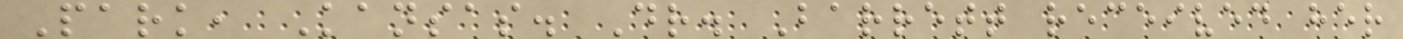Park, Kansas. Dr. Barrett received her
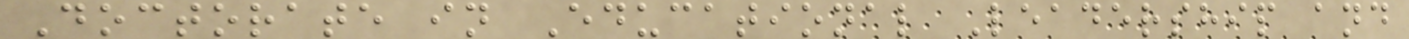Doctorate in Educational Leadership and
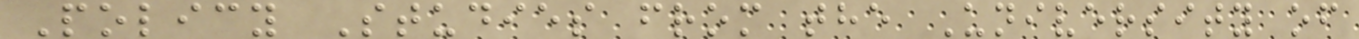Policy Studies from the University of
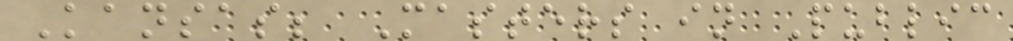Kansas; Masters in Public
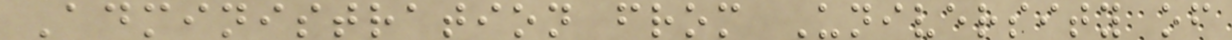Administration from University of
